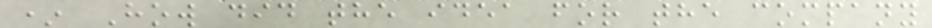* How did the idea for the company
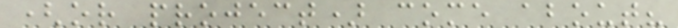(or project) come about?
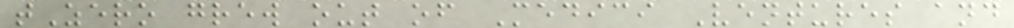tZero grew out of Medici Ventures and
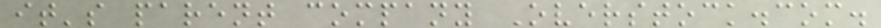it's parent company Overstock.com.
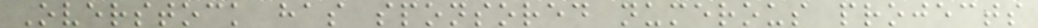Overstock has sponsored numerous projects
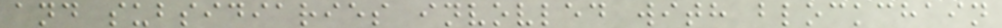and subsidiaries invovled with blockchain
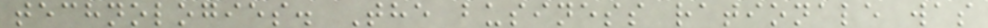technologies. The business rationale was
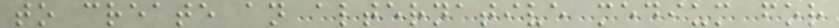to create an alternative medium for
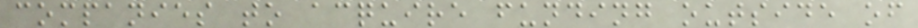companies to acquire funding outside of
